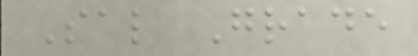Sal Grade
